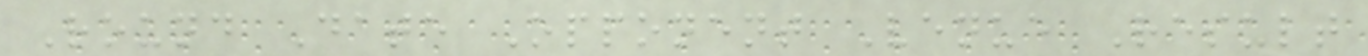Round Date Opponent Venue Result
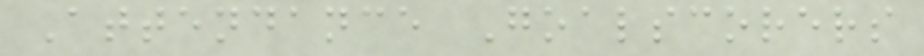Attendance Goalscorers
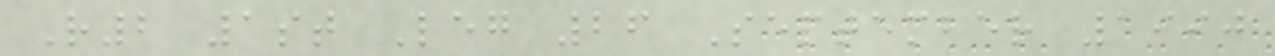R2 1st Leg 26 September 1990
